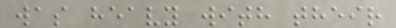was heavy with their
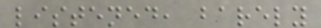listened, barely
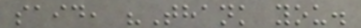said, "Thank you.
